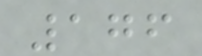176
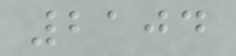2104
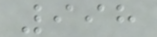998
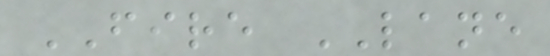FIRE LANE
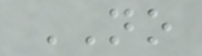NO
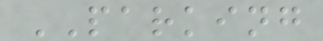PARKING
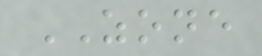ZONE
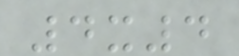4x4
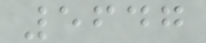5647
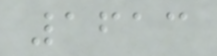1613
